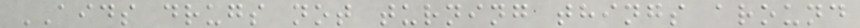AIDS drugs not turning things around
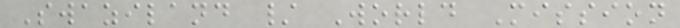Swaziland / World Mission
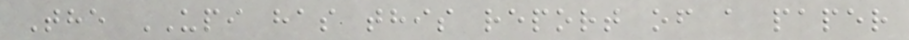The UPI has this report of a paper
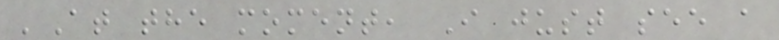'At the moment, I just see a
